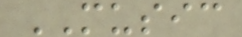MUSIC
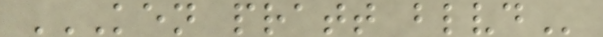KEN PRATT BLVD
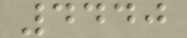4440
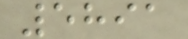5891
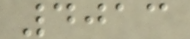4013
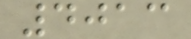4013
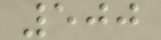500
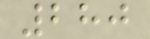280
